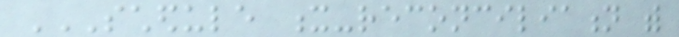SCHEDULE X-RECONCILIATION WITH
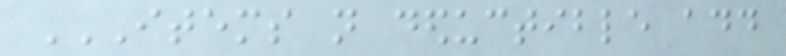ITEMS NOT DEDUCTIBLE ADD
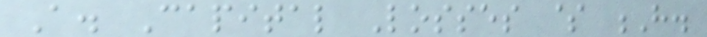A. Capital Losses $ H.
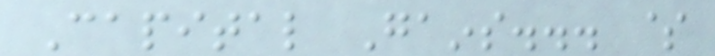Capital Gains... $
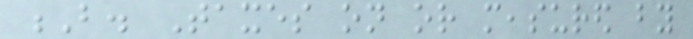B. Taxes on or measured by
